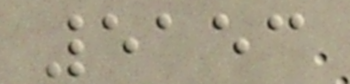5153
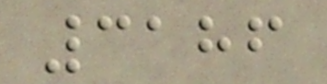3186
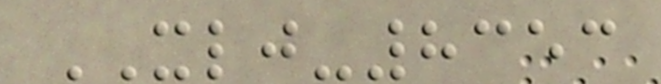XLJ-8353
